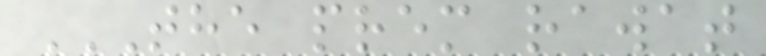THE PREM RAWAT
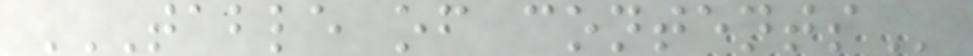TABLE OF CONTENTS
